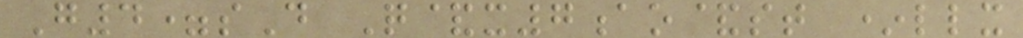G4=sD Q&x7ao&st *llx
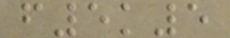f5k5
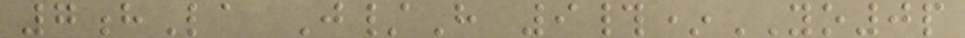7hLa J/H 9#*YO0p
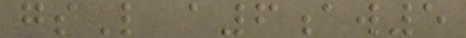gsL a6aw5
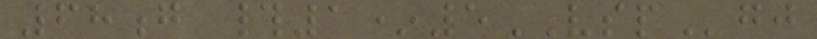68g #1*5VSPgj
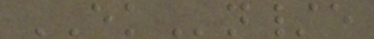EKn/e
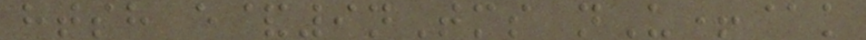htsh e&9nTms nU+@k
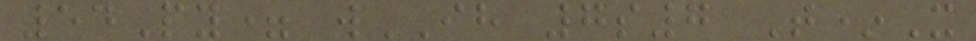54Py= wIH 7s7 T*X
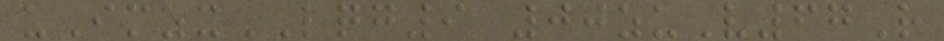uImzxLQG9 00zuV67R
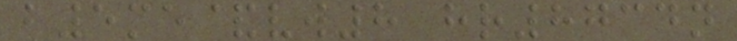b5me&vw8 hr8734n
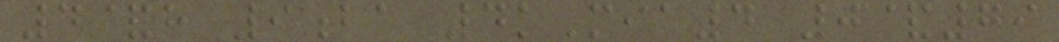4&h 9ba 4kMia4 0&79
